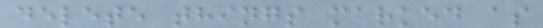delete things marked as
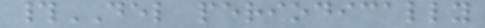#DEL periodically
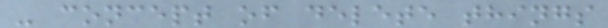- concept of delete things
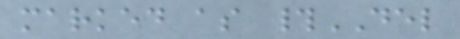marked as #DEL
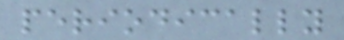periodically
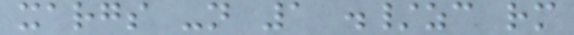xargs -n 1 ./zc rm
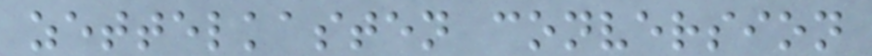zettelkasten conversion
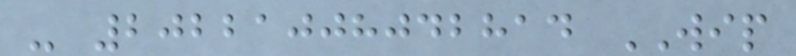- 20221008042814 WIP
